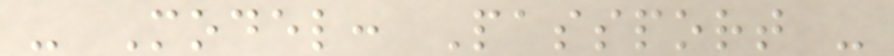- Model: Passport -
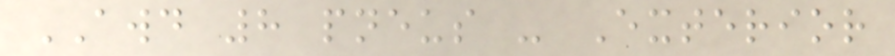AWD 8 pneus - Exterior
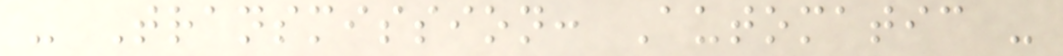- Transmission: Automatic -
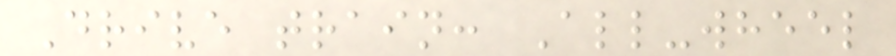Drive train: All-wheel
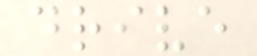drive
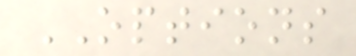OPTIONS
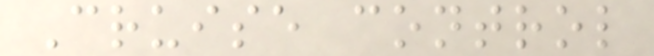Cruise control
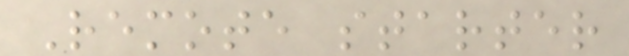Remote starter
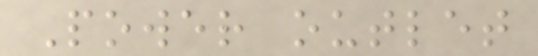Power outlet
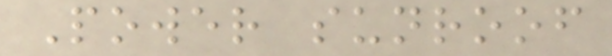Power sunroof
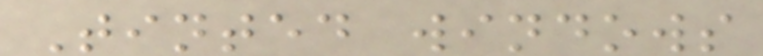Tinted windows
